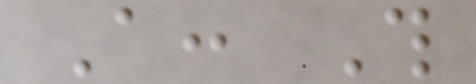A: This
